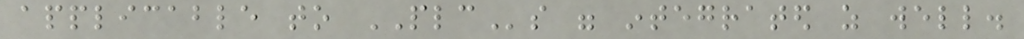applicable to PLCs were integrated as well.
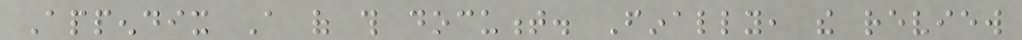Appendix A of this document. Finally, the review
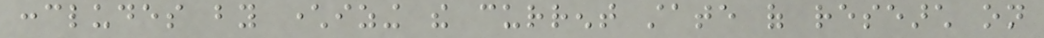concludes by characterizing the current state of research on
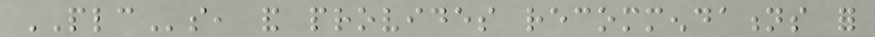PLCs, and provides recommendations for
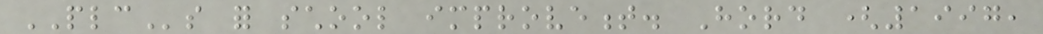PLCs for school improvement. Hord (1997,
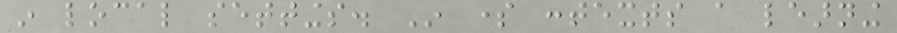in local settings. In some contexts a learning
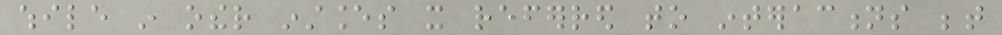while in other instances it referred to interactions between
